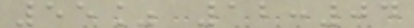55% 12:04
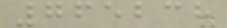765238
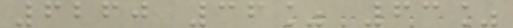6260 36% 63%
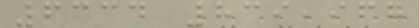6334 839,967
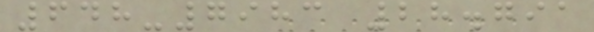648-7983 28.791
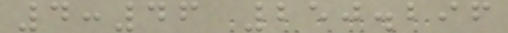4:46 250.296
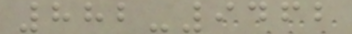882-9462
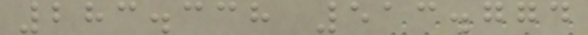283.338 513.774
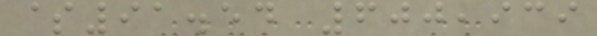$91.54 600,939
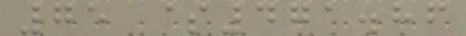75 $471.86
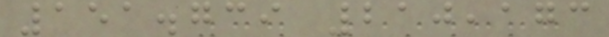151.739 210,173
